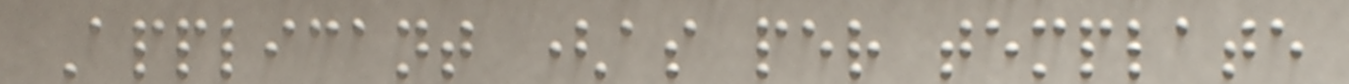Applicant (as per template
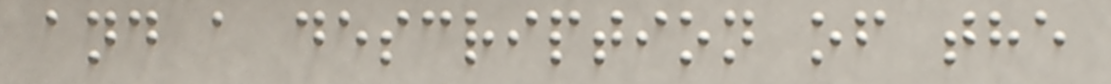and a description of the
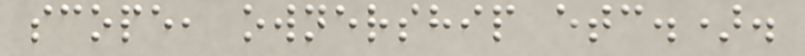scope, ownership etc.).
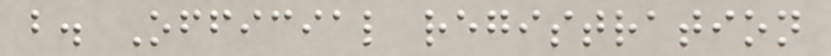b. Official registration
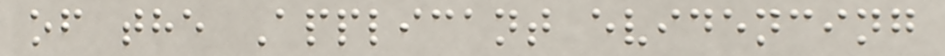of the Applicant evidencing
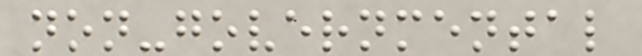non-governmental
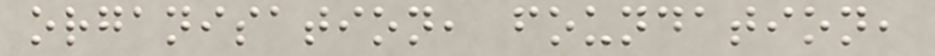organisation, foundation,
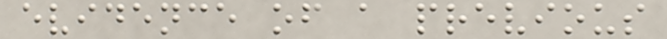evidence of a previous
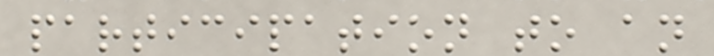participation to an
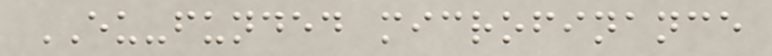EU-funded microfinance
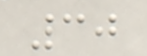30
